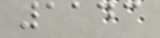1143
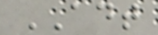ADT
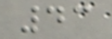43
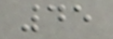45
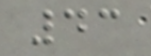43
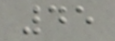45
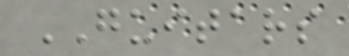GUITARS
